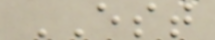EST
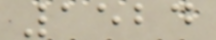1524
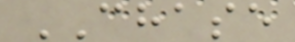CHASE
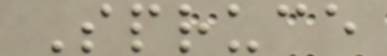Spruce
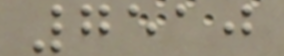7510
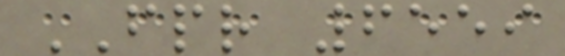FPR 6559
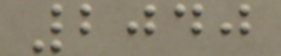2040
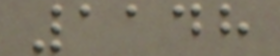1148
